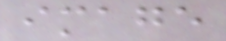image
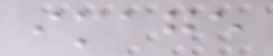image
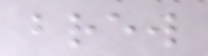brew
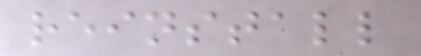reinstall
